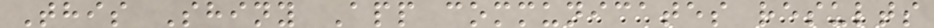This Shiny App communicates results
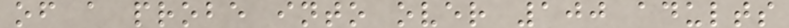of a probe into over 100 adults
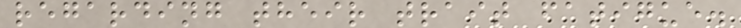regarding their trait fatigue.
